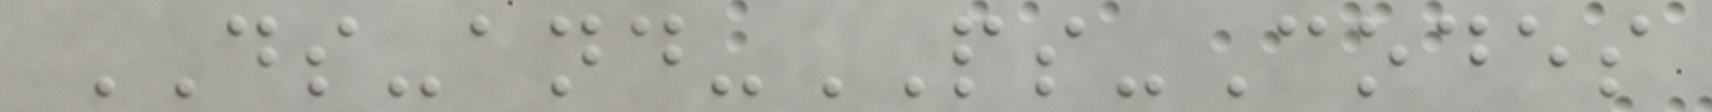DS-and-PS-Codes
